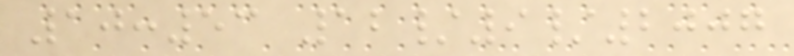10:53 12/9/2007
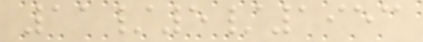11/5/1953
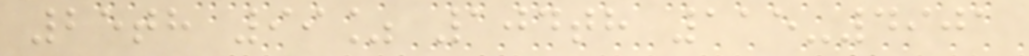25th 99% 104th 115-4901
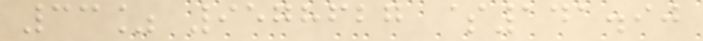33% 9578627 $141.90
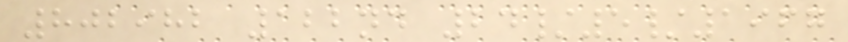802982 122nd 24/5/1967
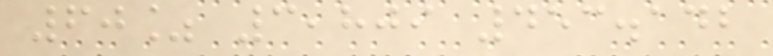60% 3,809 453.142
